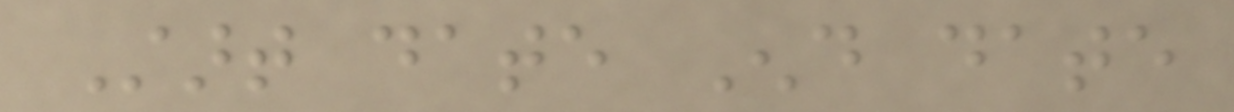Start date End date
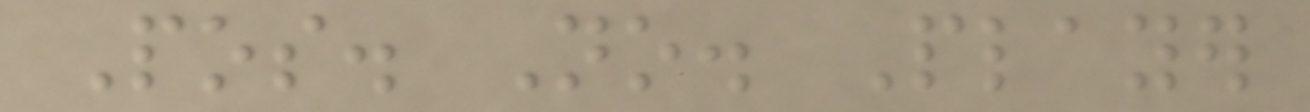Pos. No. Player
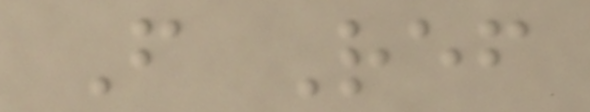From Ref
